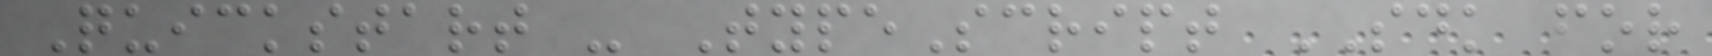Quickstart - TypeScript SDK for
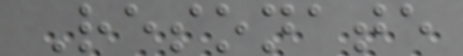Resonate
